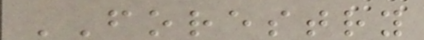FORESTRY
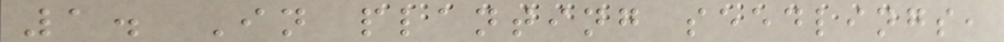1. In planting seedlings,
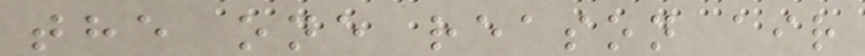the one reason air
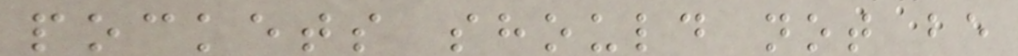pockets should not be
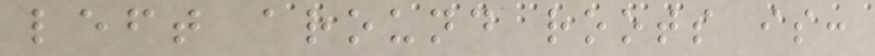left around roots is:
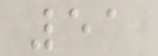51
